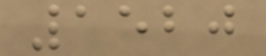1520
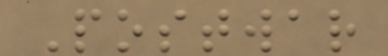Postwar
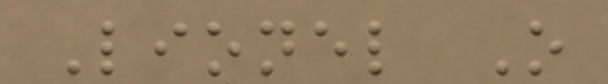Lionel O
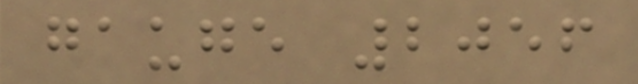gauge 2056
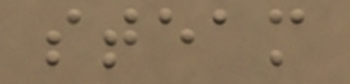steam
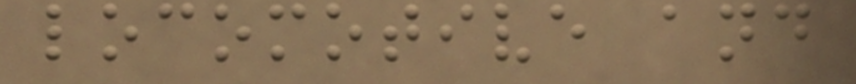locomotive and
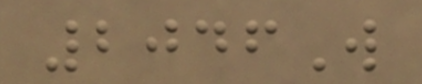2046W
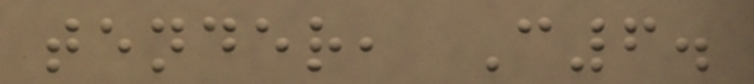tender, C6.
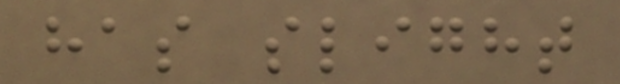has slight
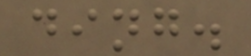ding.
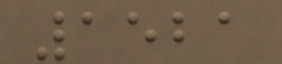1521
